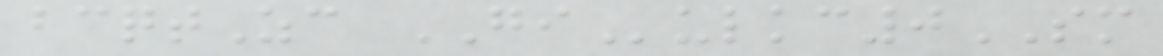bcqtZc GIulkc0SM
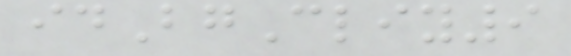idBgCliy9
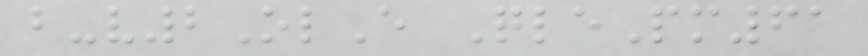b-v2OlE QlePm61
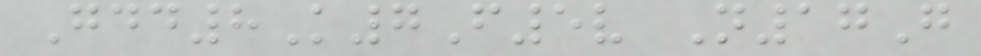Gdd8K7F5v N17G
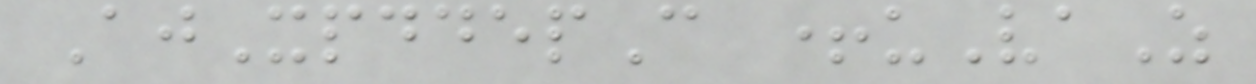AjXpddepC +uVaZ
